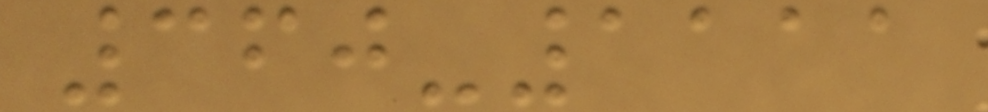360-1111
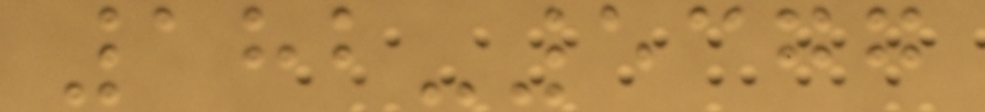182-5377
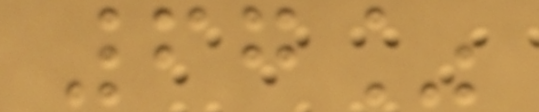67%
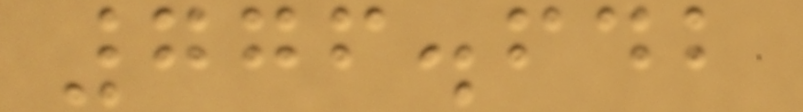776.642
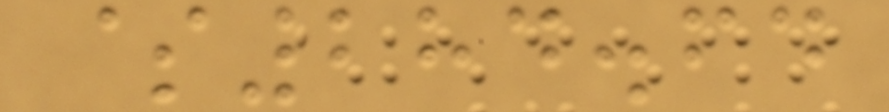$284.64
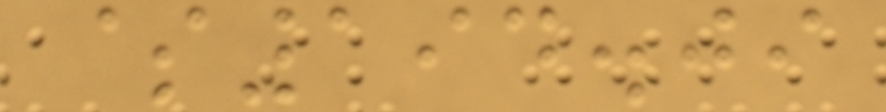$194.09
